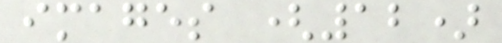images (12)
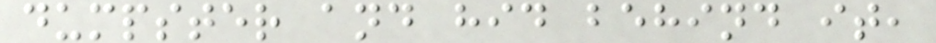dumpster and hid behind it,
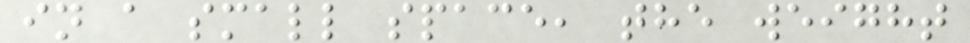in a small space, the weight
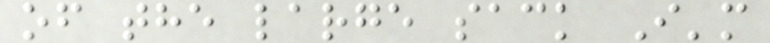of the large sack I'm
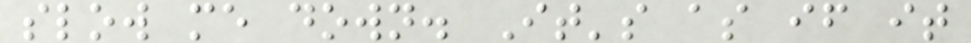slow me down. It's as if it
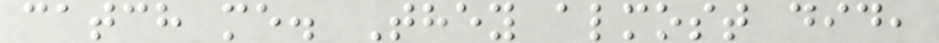catch me. They almost did,
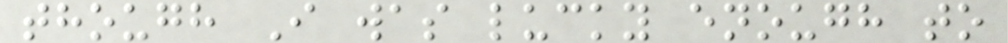though I was lucky enough to
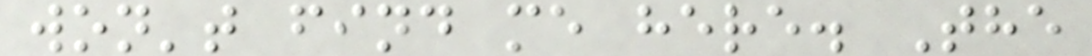won't find me here. The
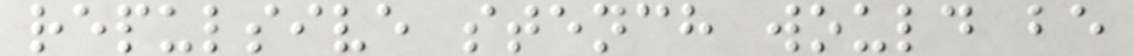repulsive stench would be
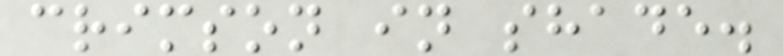crimson in shade.
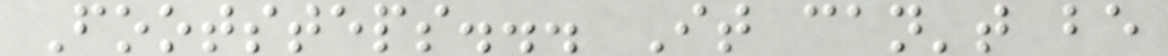Footsteps... It can't be
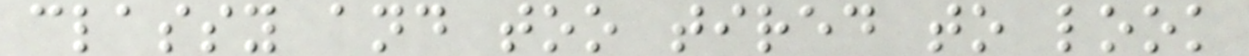classy and too tired to look
